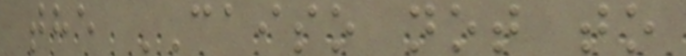the CAISO not to
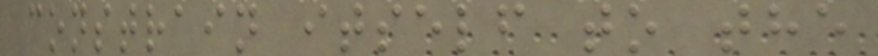constrain itself to the
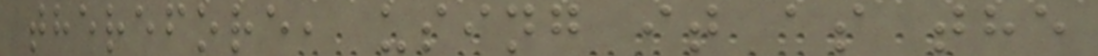therefore, using it as the
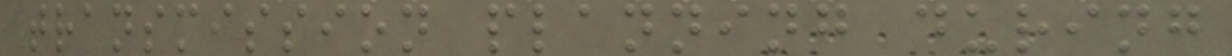transmission planning during
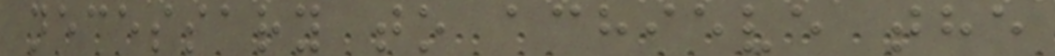necessary to achieve the
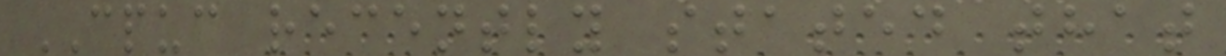CPUC recently stated that
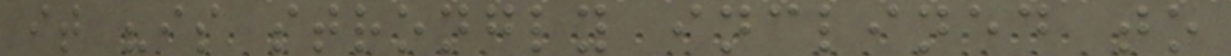it "is strongly inclined to
